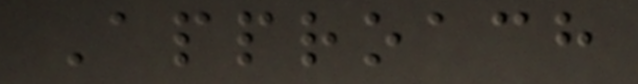Approach
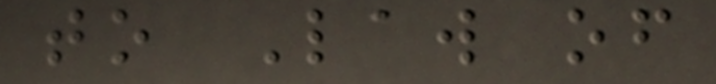to Law of
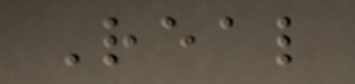Real
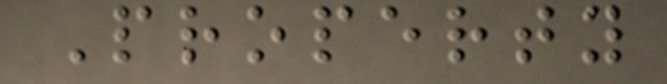Property
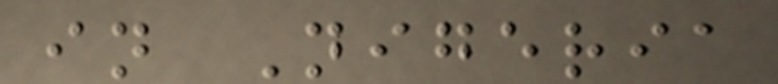in Nigeria
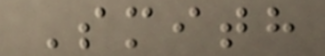Smith
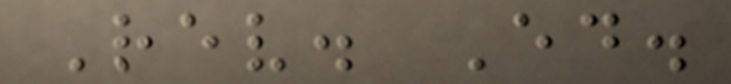Rev. Ed.
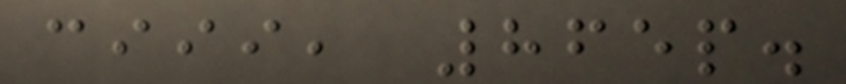ciii, 865p.
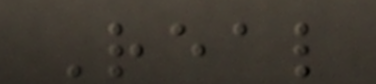Real
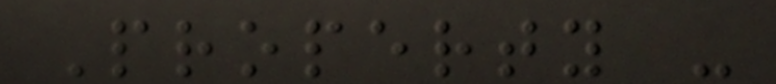Property -
